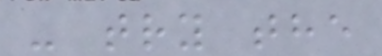- try the
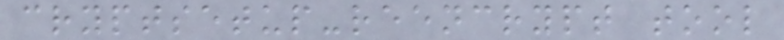cryptsetup-reencrypt tool
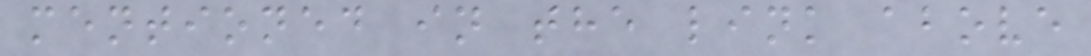mentioned in the link above
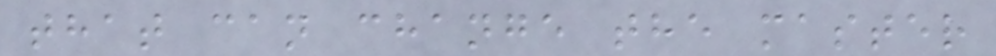that can change the master
